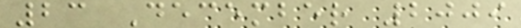23 December 2009
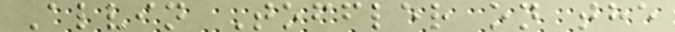Alvin Toffler on the
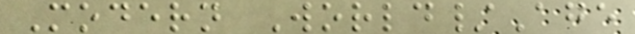Modern World/Age
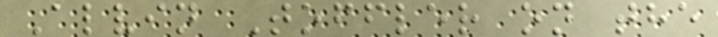Alvin Toffler on the
